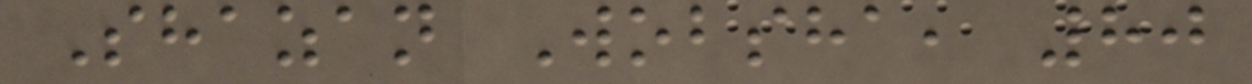Shazan Wobsha, 80
